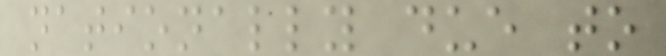nationally due to
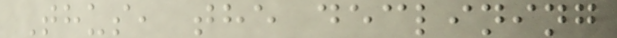Thus, the declining
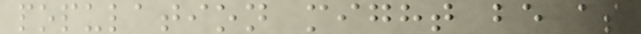population might be as
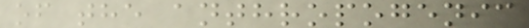of the anthropogenic
